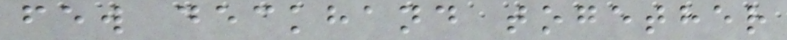few deckhand together
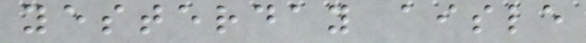yesterday aisle
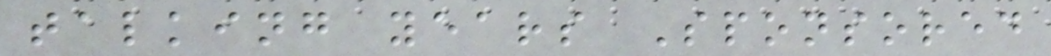talking years Sponsored
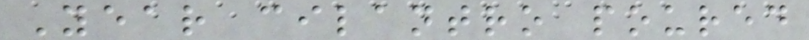Year cilantro poured
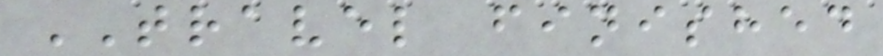TRAVEL finished
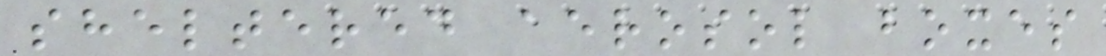sheltered aerosol boxes
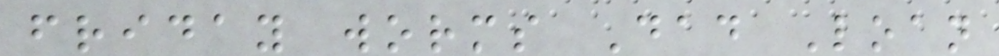friday worms Dad Loan
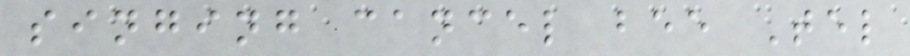singing cancel bee Tel
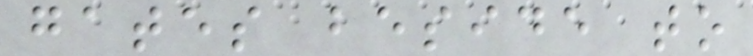gates beside to
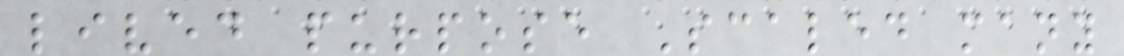lived purpose Scaled many
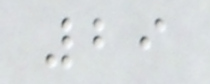29
